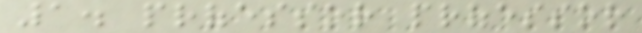1. professor professor
